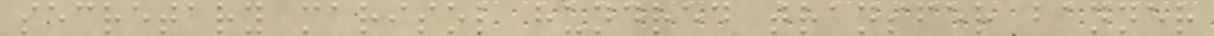secretary marisol hundred transfer banner
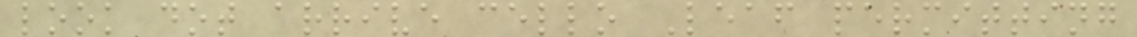look dot arrive cello Leaf permitting
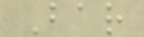Bar
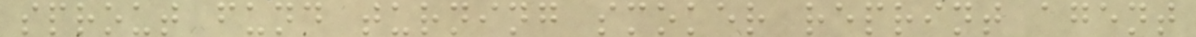sprout fund turning smoker reprint agent
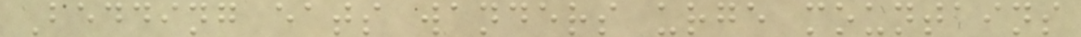Bedding eats wanders urge mountains
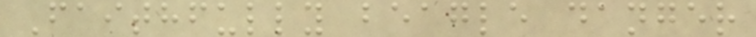Faithfully beagle danger
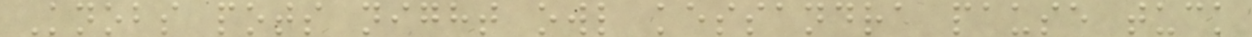Knobs pots night owl kessandra pause tuck
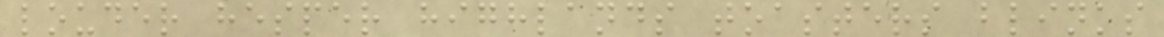louder hesper highlands toasters blinks
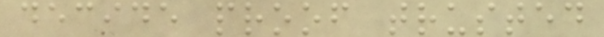decide proof trusted
